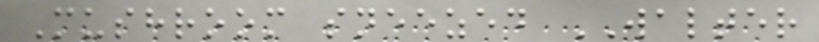Mushroom sneezed WALTER
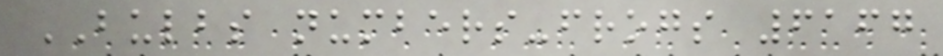BULBS numbers-frogs 6167
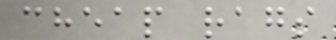cheap rags
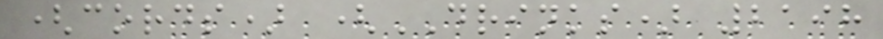(cords) (DRINKS) 2198
